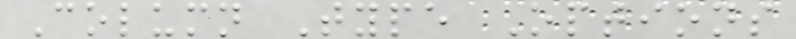Column Type Options
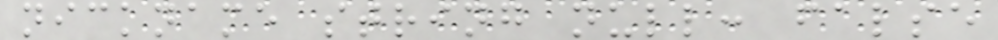nickname string null: false
